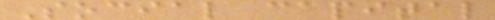Social capital
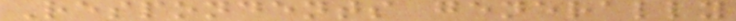Respondents generally
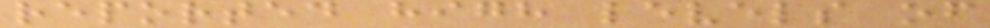reported high levels of
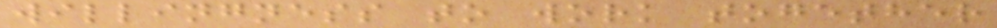willingness to work together
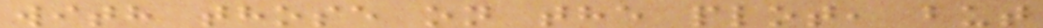with those on the plot, but
